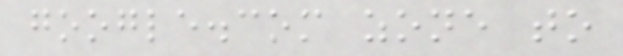google.com zone to
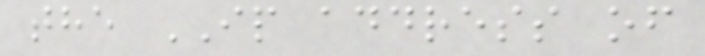the IP address of
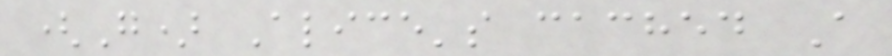(G) Alice's cached A
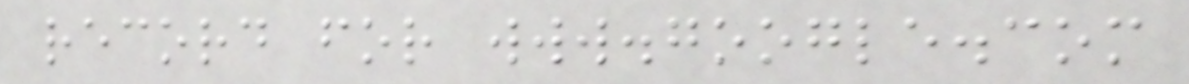record for www.google.com
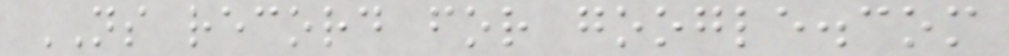NS record for google.com
